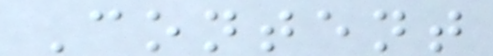Content
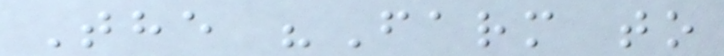The "Farm to
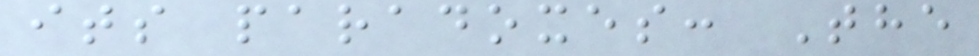its paradoxes: The
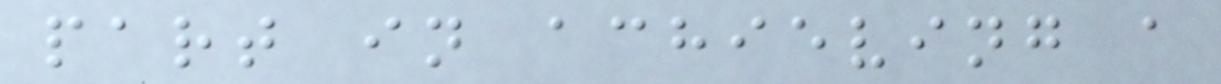part in achieving a
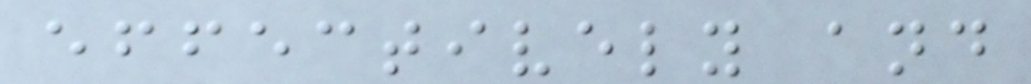effectively and
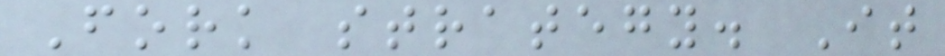Fork strategy. It
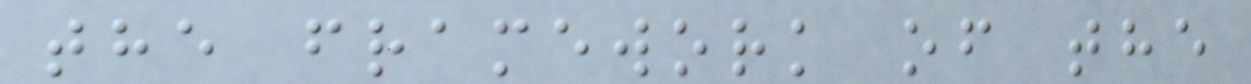the framework of the
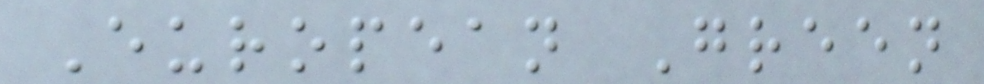European Green
